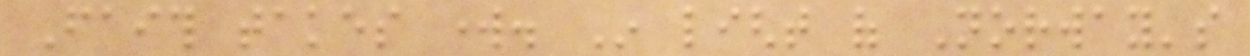Faith takes work. In light of Norway's
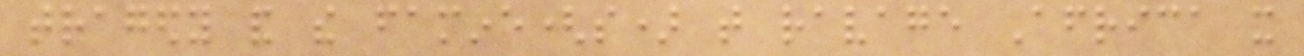tragedy and the famine(s) that ravage Africa it
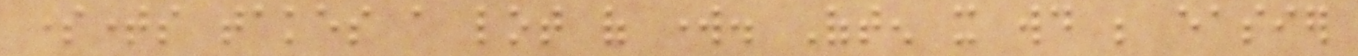sometimes takes a lot of work. Often it would be easier
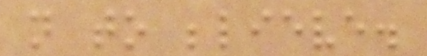not to believe.
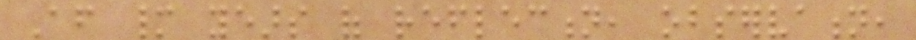After many years of reflection, observation,
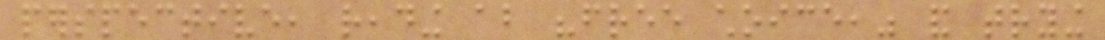perspective, reading about "free choice," and trying
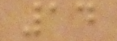14
